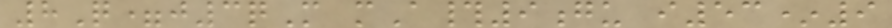8Q=j3qM mA#9gu i53*9
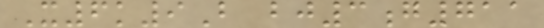X6k9B bj3g711
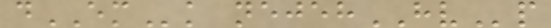dEMk nejehHVp
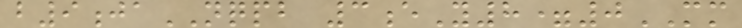b9jaNQPB 3eY8=0MM
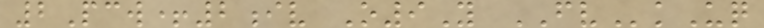2Pcw+2iv O9Y FVkUq
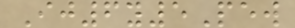Ij6y5Pew
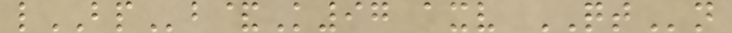lBPb&K97 axv QTn
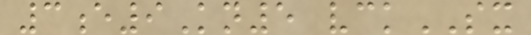3e9Kn5 vckSX
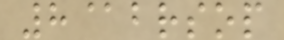8@brsop
